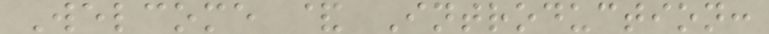Welcome & Introduction:
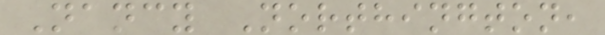Nancy Northington,
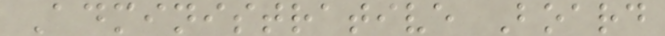Administrative Board
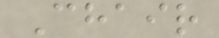Chair
